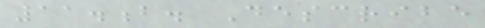11.b. Describe
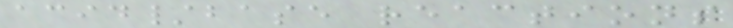acid/base reactions
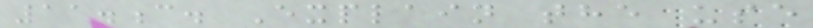11.c. Explain the use
